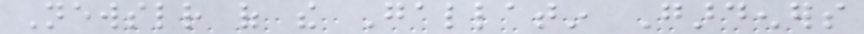Newsletter of the Gallatin Gardeners
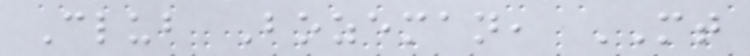Club Bozeman, MT
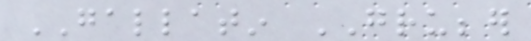GALLATIN GRUBBER
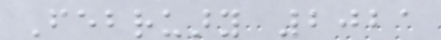February 2021
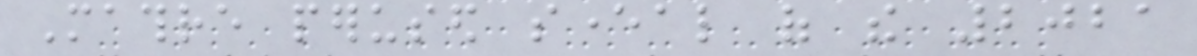Mathre perused several of the 2021
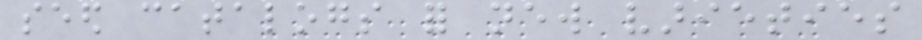seed catalogs for new varieties
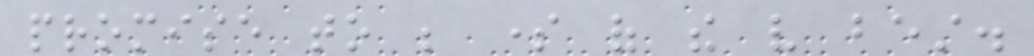promise to be some of the very best.
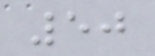50
